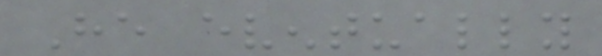He eventually
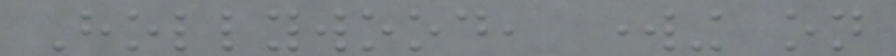Hollywood, working on
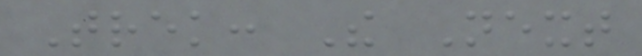Trek: The Next
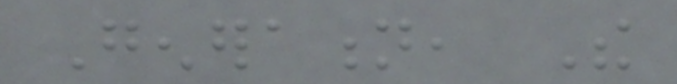Generation, The
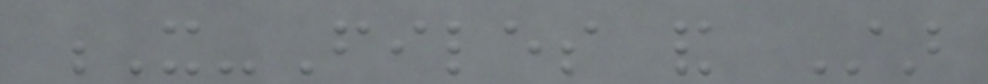X-Files and Star
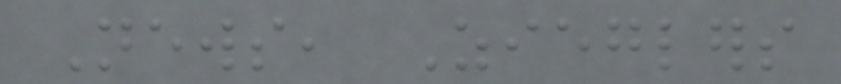News, Zieglers
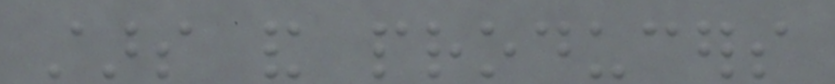stars and producers
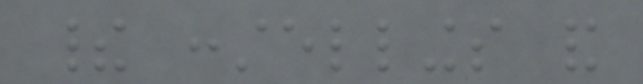their constellings and
